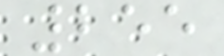255
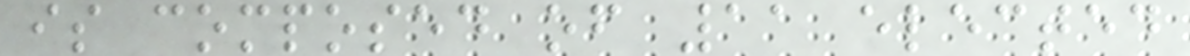is composed of 11 elected
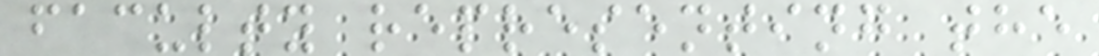faculty representing the
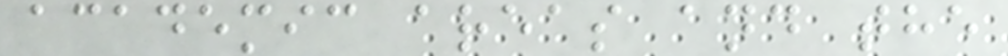academic areas and the
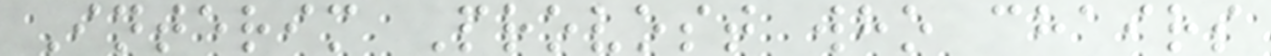Interim Provost who chairs
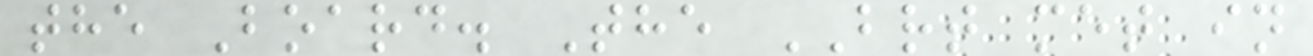the Board. The BRT met in
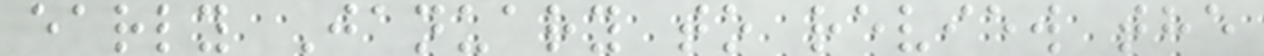early January to review the
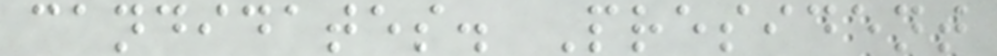candidates. President
